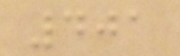401
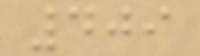409
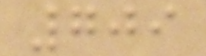709
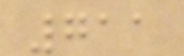711
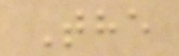The
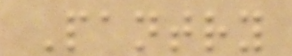Pantry
